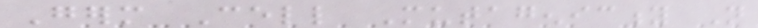Germ Cell Mutagenicity Not
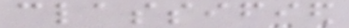classified
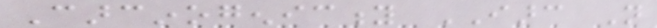Carcinogenicity IARC Not
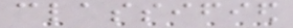classified
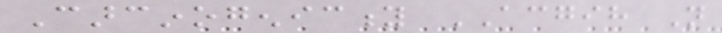Carcinogenicity ACGIH Not
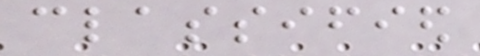classified
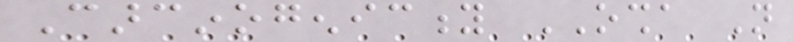Carcinogenicity OSHA Not
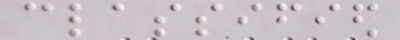classified
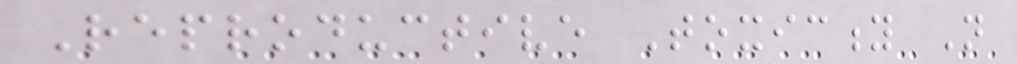Reproductive Toxicity Not
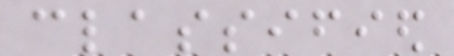classified
